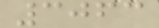3063
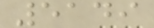5149
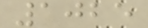1025
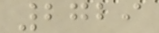2729
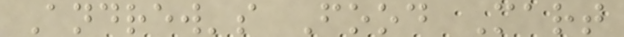Andrew's Food Mart
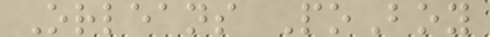Orleans PoBoy
